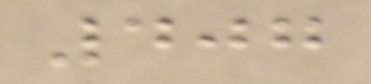407
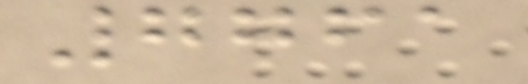7761
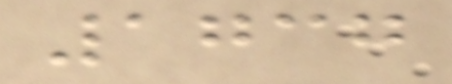1737
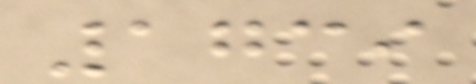1739
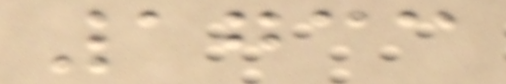1733
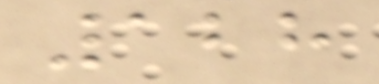128
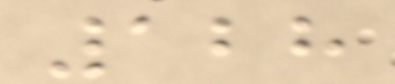128
